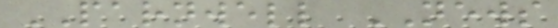PARNWELL NEWS
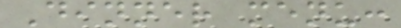Dinner menu:
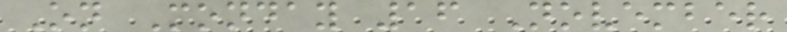On Monday 16 November
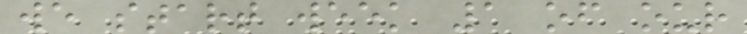we start week 1 of our
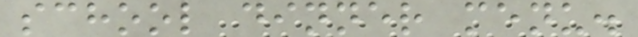school dinner menu.
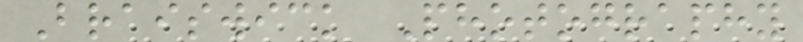Braiswick Photography
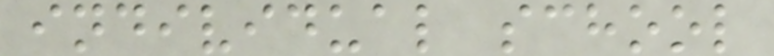individual school
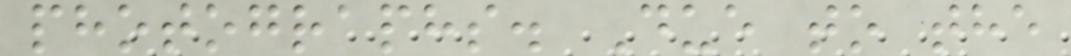photographs. Due to the
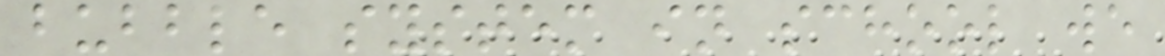bubble system in school we
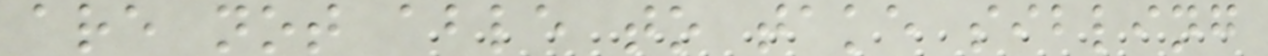are not able to take sibling
